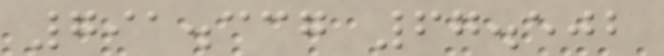791.337 67.502
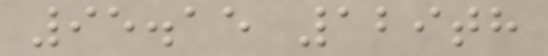95.15 129th
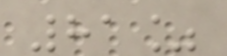81%
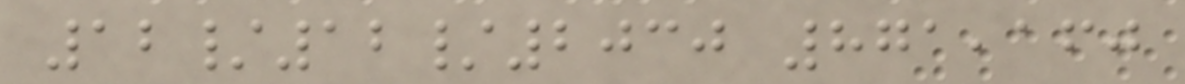12/12/2030 871,160
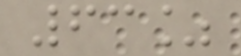63%
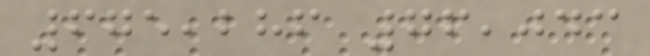675,286 76,043
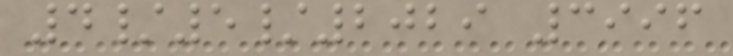4/5/2029 3996
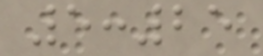5:25
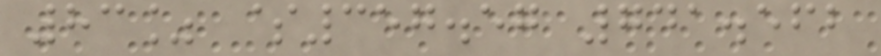83% $357.57 741.562
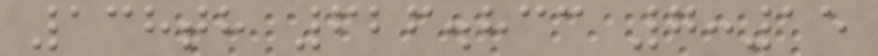138th 626.833 7:15
